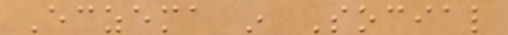Eczema in Social
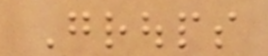Groups
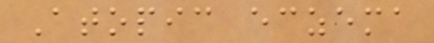Atopic eczema
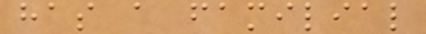has a familial
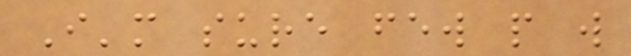I'm sure few people will
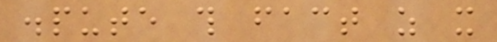dispute this fact as it
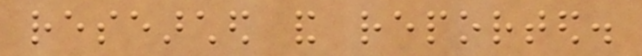researched and reported.
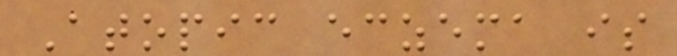Atopic eczema is
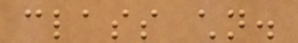class children.
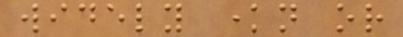widely known or
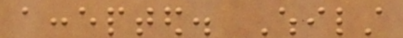accepted. Whilst
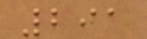291
